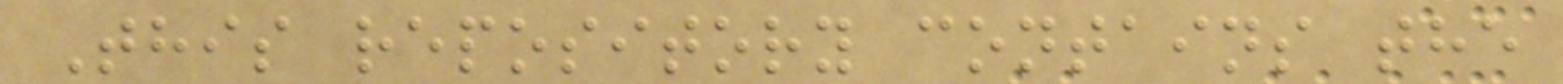This repository contains the
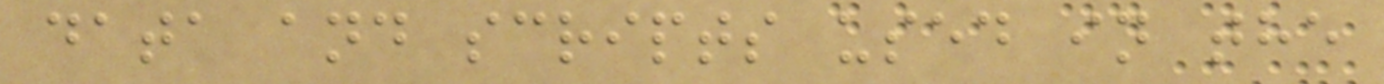data and scripts used in the
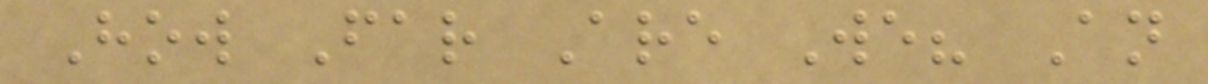How Far Are We? An
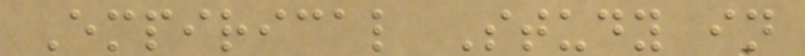Empirical Study in
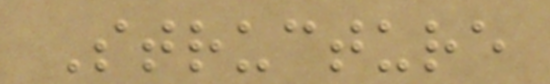Structure
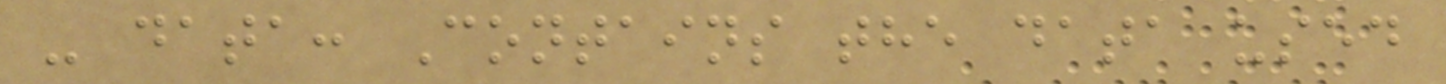- data: Contains the data used
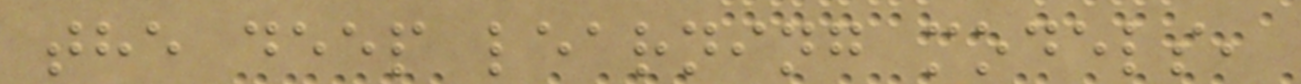the deep learning models,
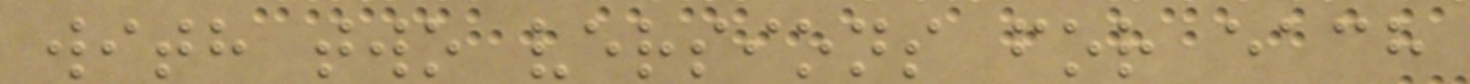with two versions for each
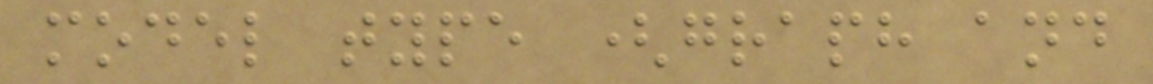model type (graph and
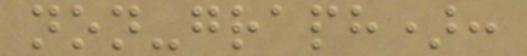non-graph):
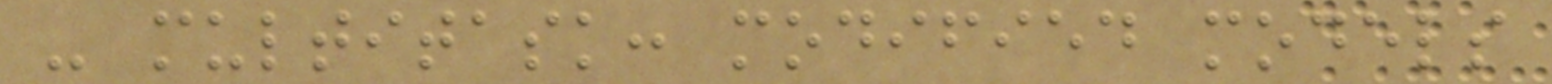- multitask: modified models
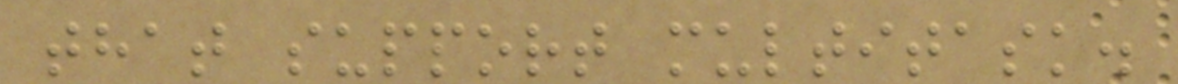that support multitask.
